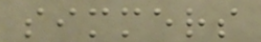simmers
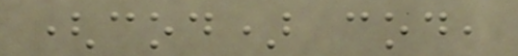(cod) cod,
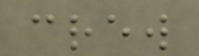crew
